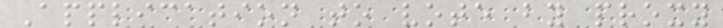Application to vote by proxy
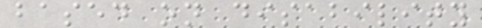based on disability
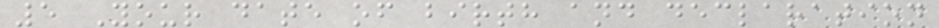5 Your date of birth and declaration
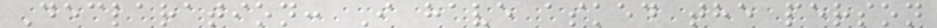Declaration: I have asked the person
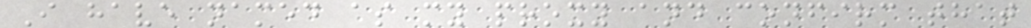I have named as my proxy and confirm that
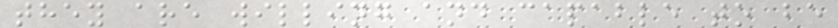they are willing and capable to be
